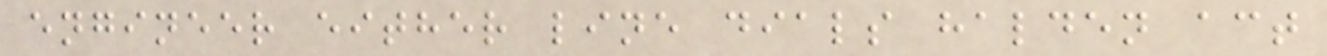engineer either line dials halden act
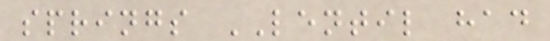springs LENTIL had
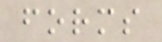forms
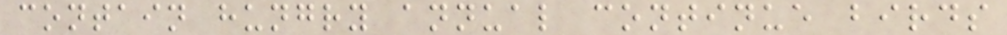contain hungry annual continue birds
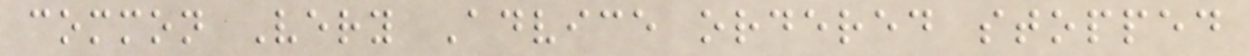common Very Advice ordered stopped
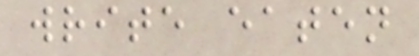write eaten
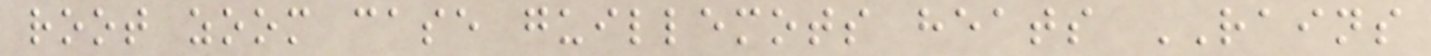root zoom case guillemots heats RAINS
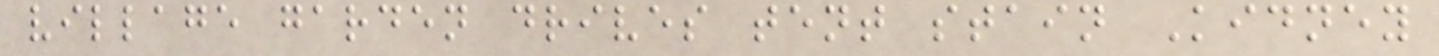village garden drives tent stain Kidney
